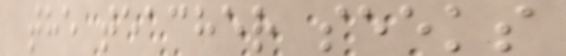the teacher seeks
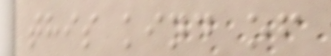this kind of
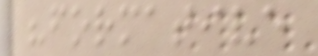"formative
